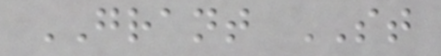GRANT ST
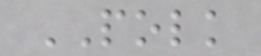POLK
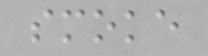smoke
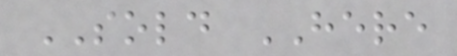SOLD HERE
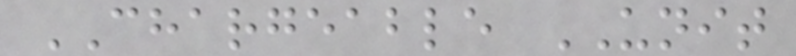CHARGEABLE UNIT
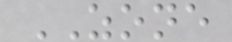ZONE
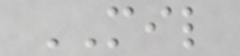MIL
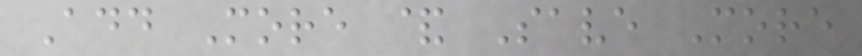Add More & Save More
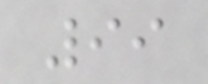99
